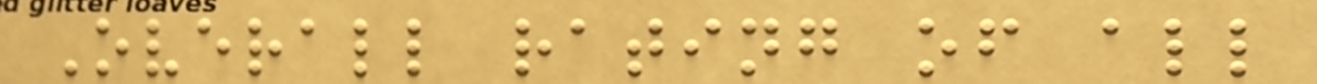Overall rating of all
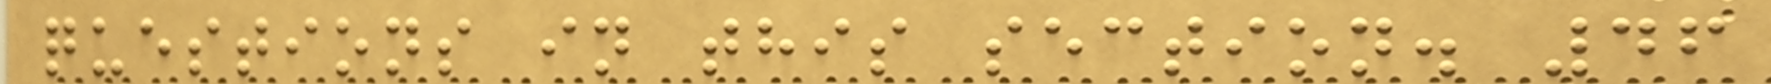questions in this section. 46
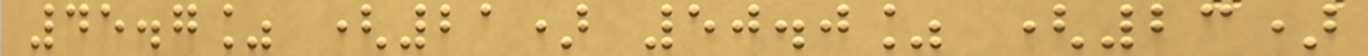45.7% (21) 50.0% (23)
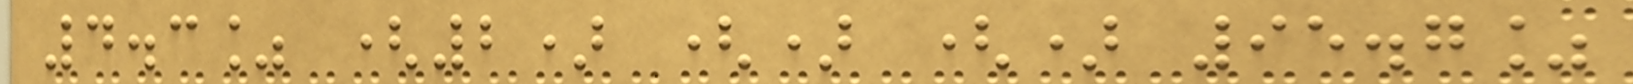4.3% (2) () () 95.7%
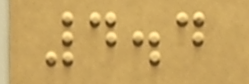4.4
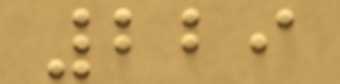229
